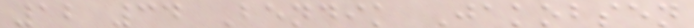12 34 Bendik Jakobsen
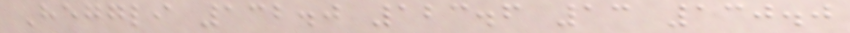Heggli 132.0 123.6 13 130.0
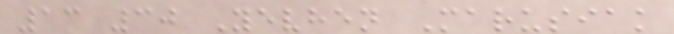13 30 Yevhen Marusiak
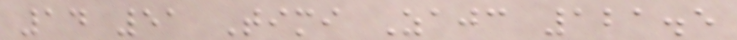14 51 Timi Zajc 121.5
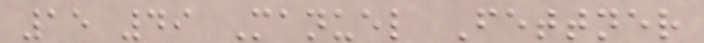15 49 Manuel Fettner
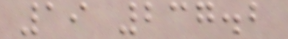19 237.2
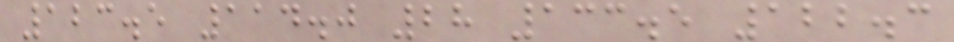123.5 114.0 28 133.5 122.3
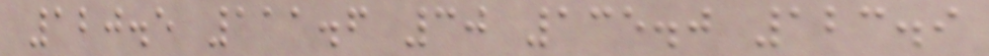120.5 111.6 30 135.0 123.9
